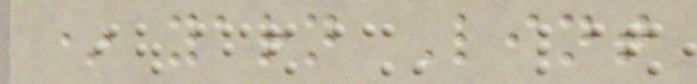* yarn Lint
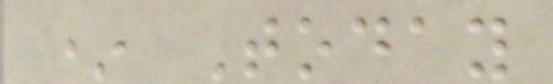* Today
